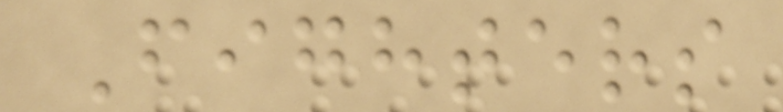Fighters
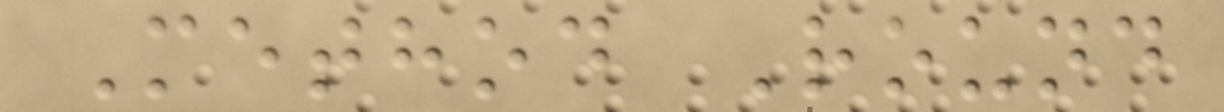Method Round
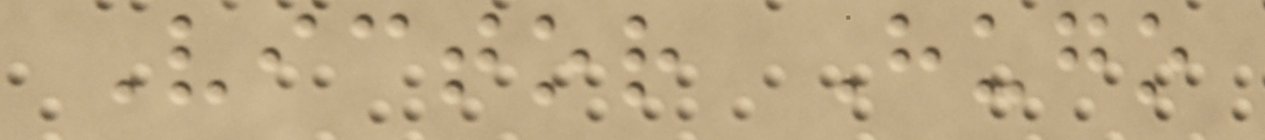Victor Hugo
